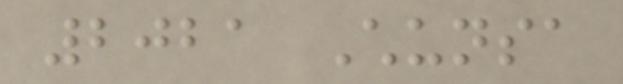2021 Chunsa
